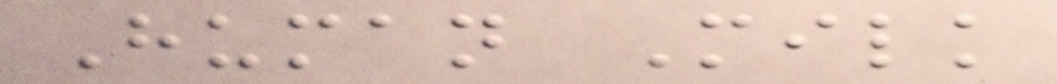Human Milk
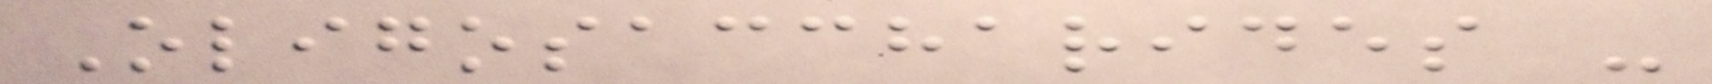Oligosaccharides -
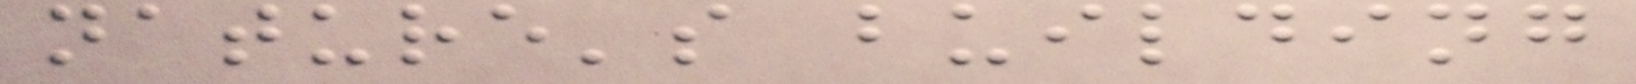nature's building
